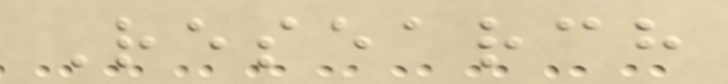Research
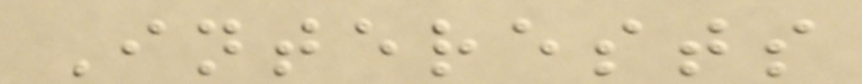Interests
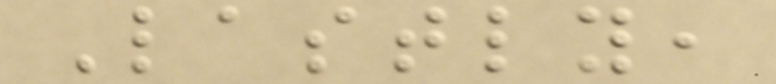Lastly,
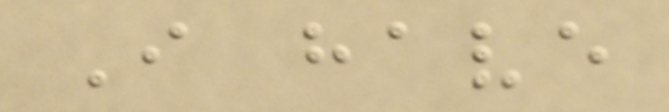I have
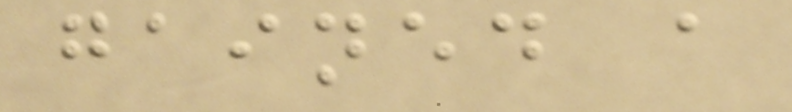gained a
